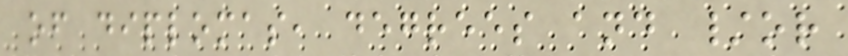of diplomas, degrees and /or
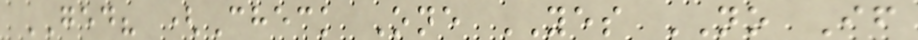GED? (Check One YES NO If
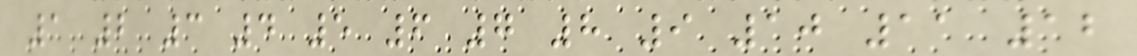1 2 3 4 5 6 7 8 9 10 11 12
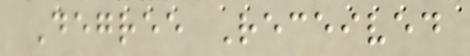Degree Received
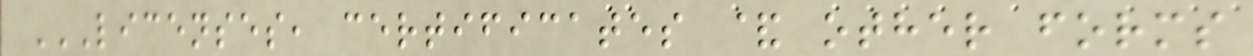LICENSES, CERTIFICATES & OTHER FORMS
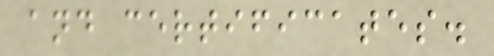and certificates.
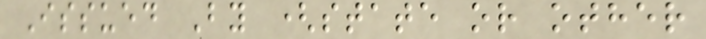Issued By (state or other
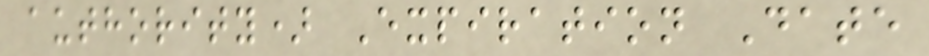authority) Expiration Date
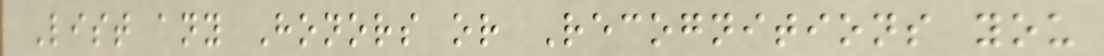List any Honors or Recognitions you
